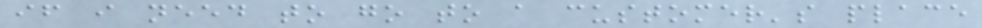if i need to go to a customer's place
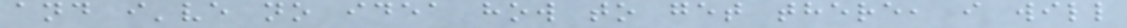and i've no idea how to get there, i will
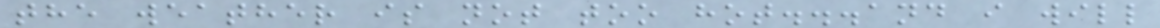the weather is not too hot...and i will
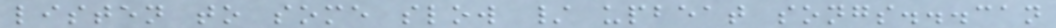listen to some slow / upbeat songs...can
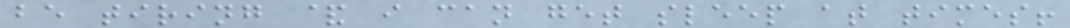be tiring & i can get sleep at times!
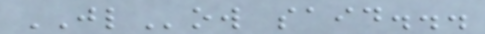JLow said...
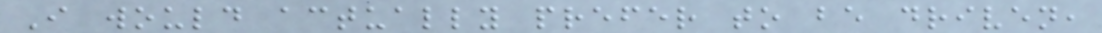I would actually prefer to be driven,
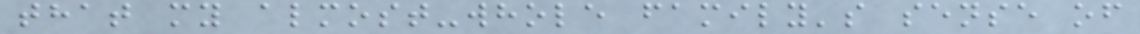that my almost-whole family's sense of
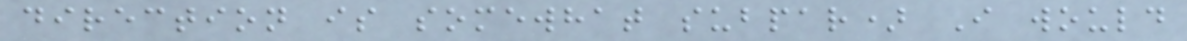direction is somewhat subpar) I would
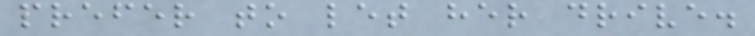prefer to let her drive.
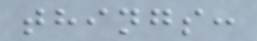things:
